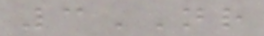3NR
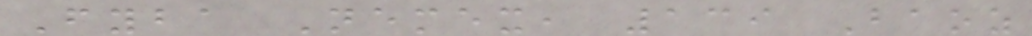Fyba Nemex, 139 Baoz
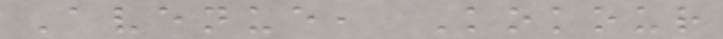Avenue, Kokour
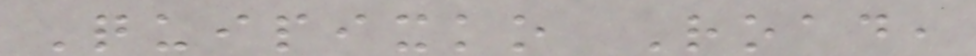Quipixko Road,
